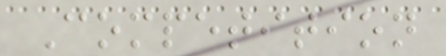Competition
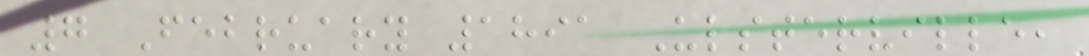7 February 1891 Ulsterville,
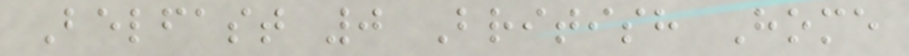Belfast 0 British Home
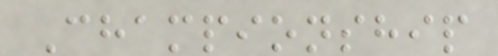Championship
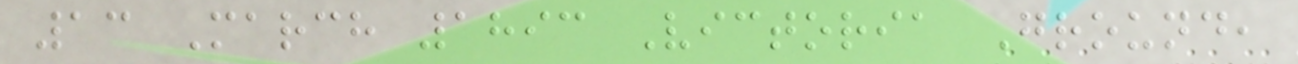13 March 1893 Victoria Ground,
